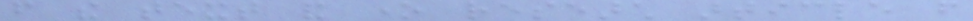from the text and one research article from
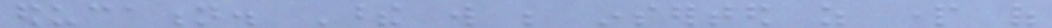education. These will be inserted as part of
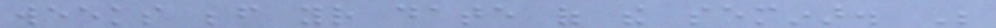weeks before your date of the seminar. Be
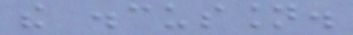the discussion.
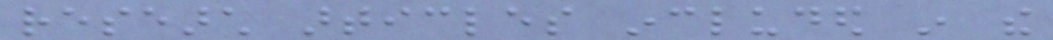research articles included in the
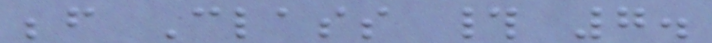before Class # 7.
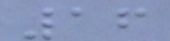16
